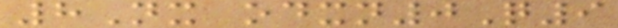8Nx odxn0Q9
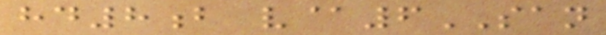hd8b v@6SAN
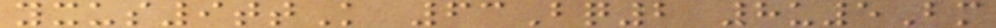yxus9ttK 63Bq2 8u5Bm
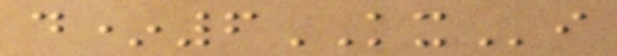d*6KXi
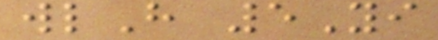wlH 5Yi
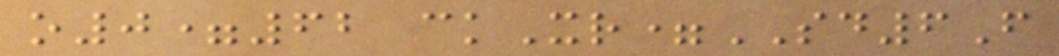o0=62 ckXr=SD6F
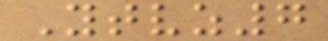Ytvz7
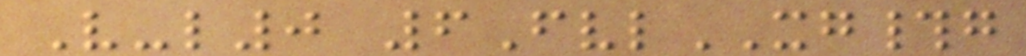V-l0 6FvlXG#g
